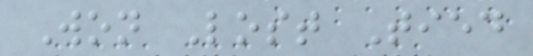Won Lost Tied
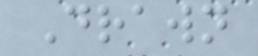Drawn
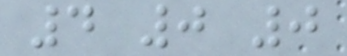4 0 0
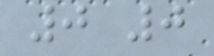0 0
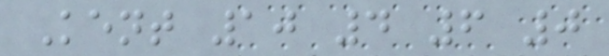Kent 10 4 6 0
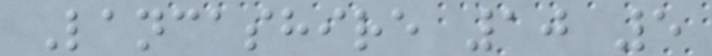Lancashire 10 5
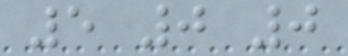5 0 0
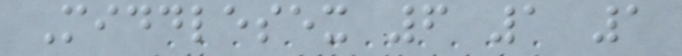Middlesex 6 1 1
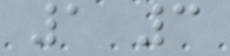1 3
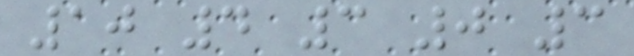10 4 3 0 3
